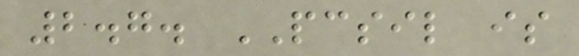2.7. PCSIL is
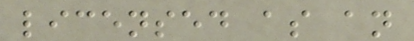licensed as an
